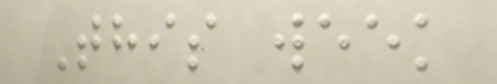This week
